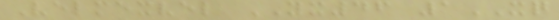Velmexvel YX46 1XQ
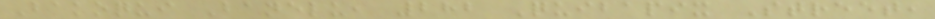Bakoqui Banelu, 282 Quibapix Street,
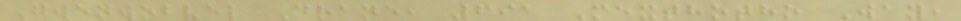Gwenwobvel Drane, 691 Mexthotho Way,
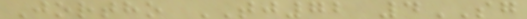Jortho TJ72 4SG
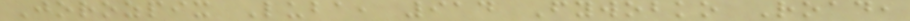Jorozpix Luba, 914 Fywobko Road,
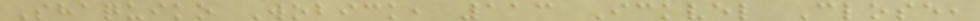Shaquiko Wobick, 113 Ickvel Close,
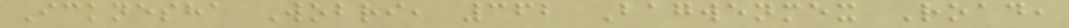Icknesha Wobri, 362 Bagwenmex Road,
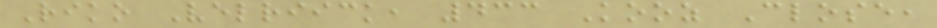Riko Velriick, 433 Kooz Close,
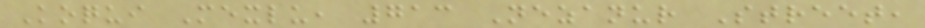Koqui Mexlu, 713 Nezanur Street,
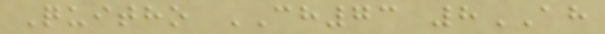Quitho CH73 8AH
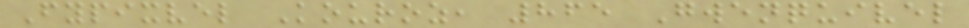Fypixvel Kouroz, 865 Gwenquivel
